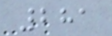281
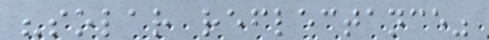"solar reflectance"
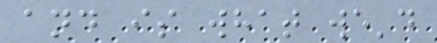and is what we'd
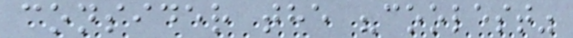consider the "coolest"
